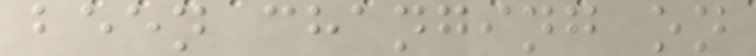been changing on
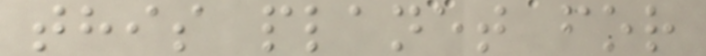this planet for
